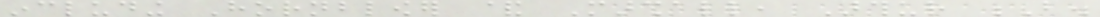including Hornblower & Marshall, Arthur B.
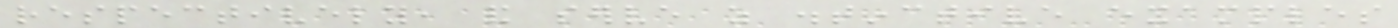respectively, and serve as distinctive examples
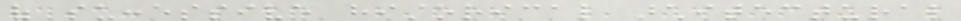of successive historical architectural
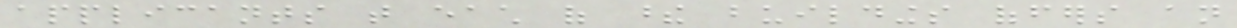applicants that each of these buildings offers an
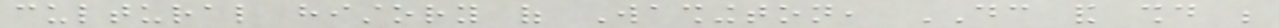cultural history of Washington, DC and should be
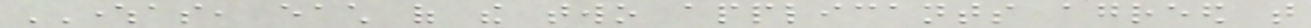WHEREAS, each of the two applicants agreed that
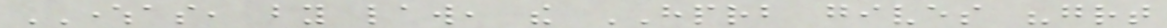WHEREAS, by law, the HPRB gives "great
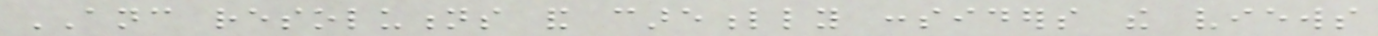ANC resolutions and carefully considers the views
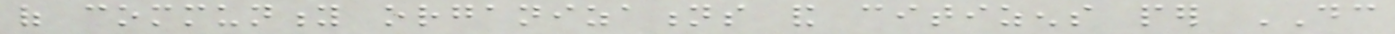of community organizations and citizens per DC
